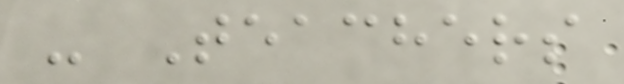- Teachers
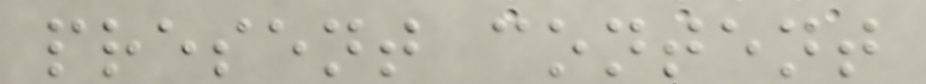present content
